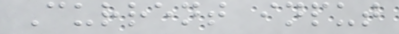Current input
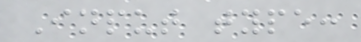Input type:
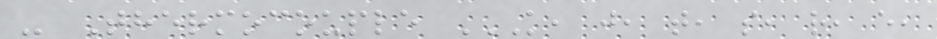- Thermocouple K, J, T, S, R, E,
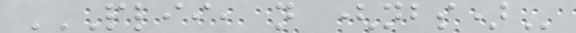PLII, N (NBS)
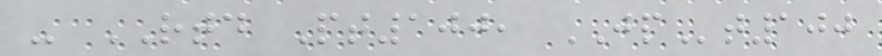- RTD Pt100, JPt100
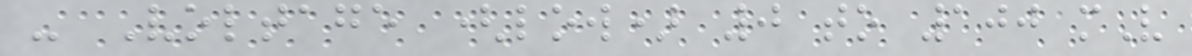- Voltage (low) 0 to 100 mV
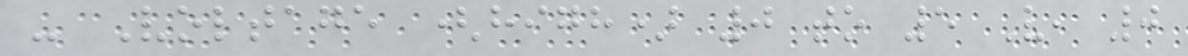- Voltage (high) 0 to 5 V, 0
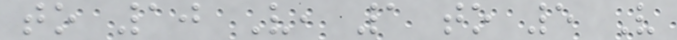to 10 V, 1 to 5 V
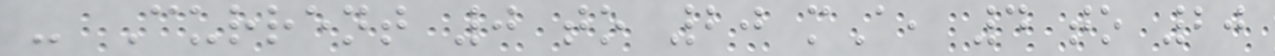- Current 0 to 20 mA, 4 to 20
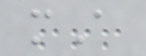mA
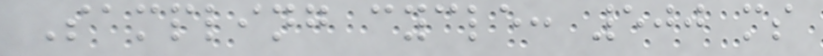Sampling cycle: 500 ms
